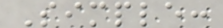Simple:
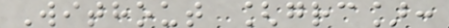Without [grc]:
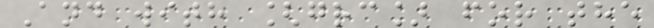And with [grc] for the
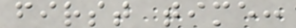first time:
